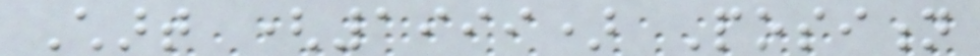Chart (1999) Position
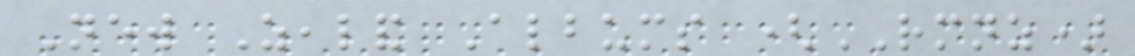New Zealand Albums (RMNZ)
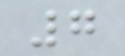7
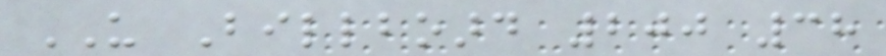US Billboard 200 38
